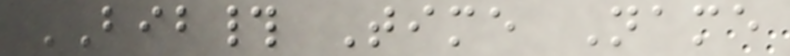BIB# Time Name
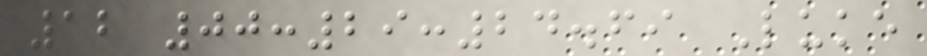12 00:29:24.69 Luke
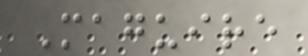Maguire
